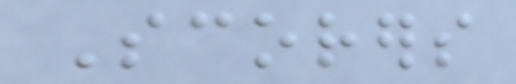Scorers
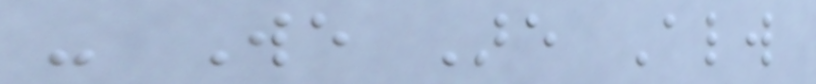- We Are Always
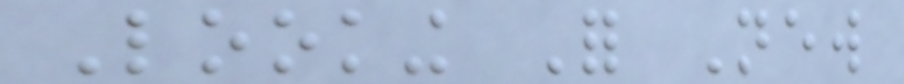Looking For New
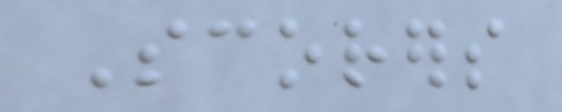Scorers
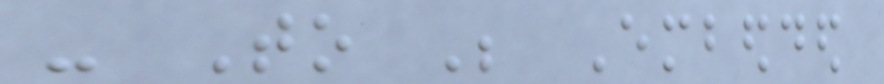- To Be Embedded
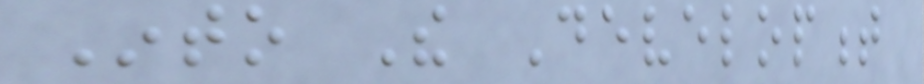Into The Development
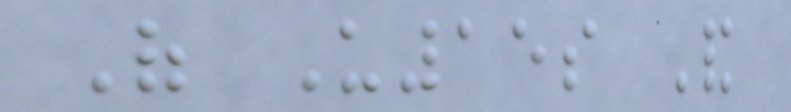Of U15s And
